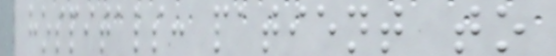hospitals: patient to
